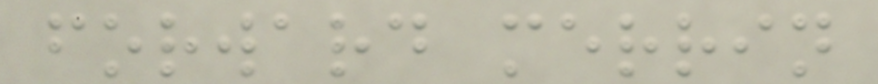forward merrin
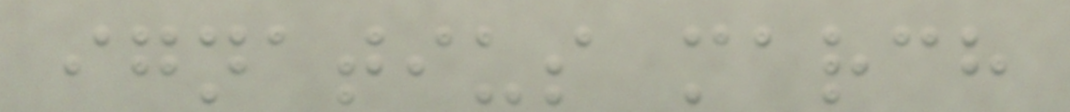ignatius march
